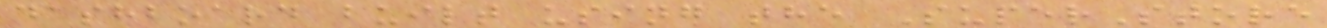dashboard built using the SuperStore
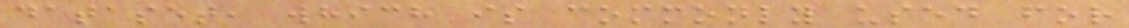dataset, which is commonly used for
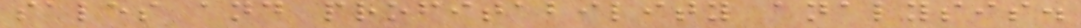sales and profitability analysis.
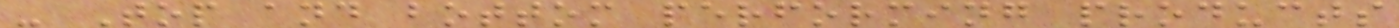- Top and bottom performing products
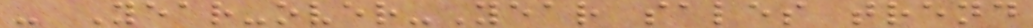- Year-over-Year sales trend
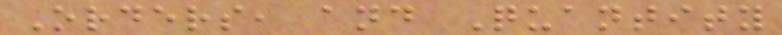Orders, and Quantity
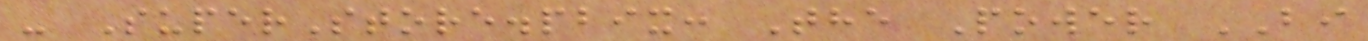- SuperStore.pbix: The Power BI
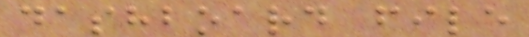dashboard file
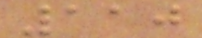110
